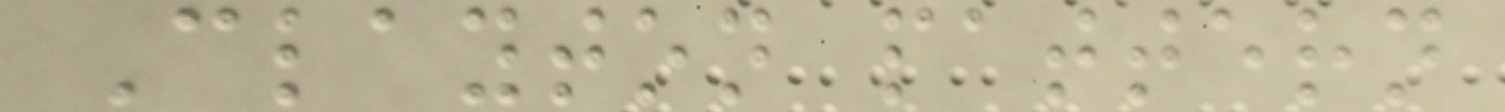Clayton pattern
